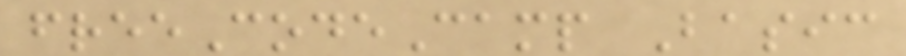freeCodeCamp Basic
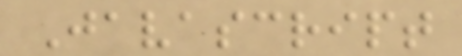Javascript
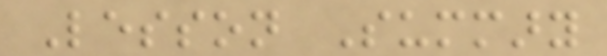Lesson Summary
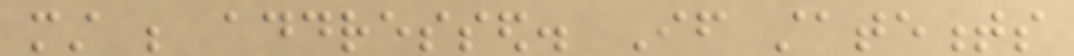must be addressed. If statements
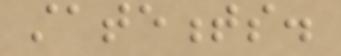statements.
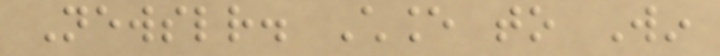Newsletter. Chance to Win
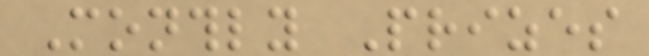Monthly Prizes
